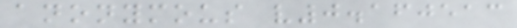anonymous v0.160513
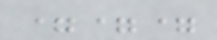===
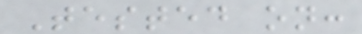Tested on:
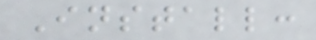Install:
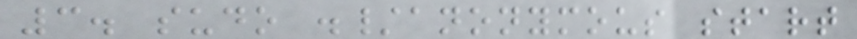3. sudo ./anonymous start
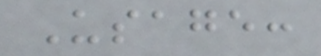Usage:
